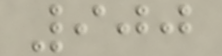900
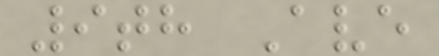9th Ave
